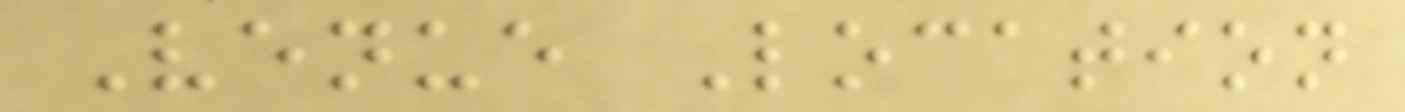Venue Location
